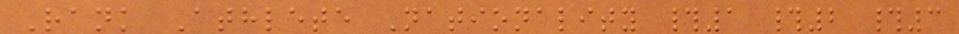Rank Athlete Nationality #1 #2 #3
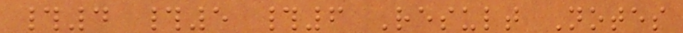#4 #5 #6 Result Notes
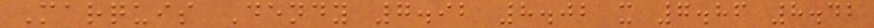Marquis Dendy 7.92 8.02 x 7.86 8.42
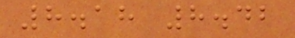8.18 8.42
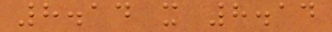8.14 x 8.14
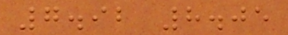7.92 8.05
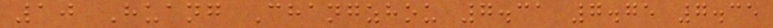10 Huang Changzhou 7.31 7.75 7.35
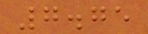7.75
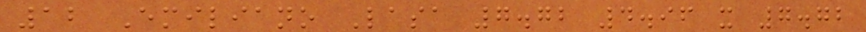12 Emiliano Lasa 7.72 4.96 x 7.72
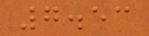7.53
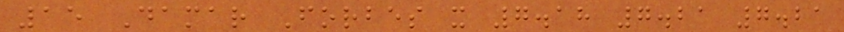15 Damar Forbes x 7.18 7.21 7.21
